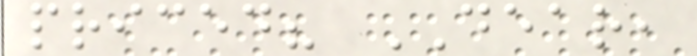priced? DEAR,
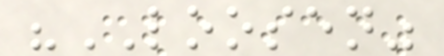"LOOSEN"
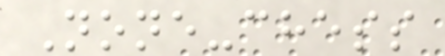None-chess
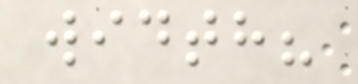width?
